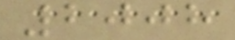2008
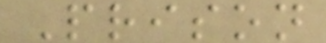Prison
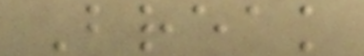Break
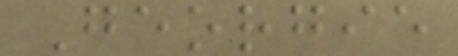Georgie
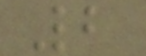2
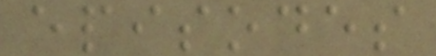episodes
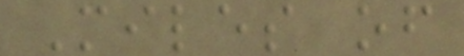Miles of
